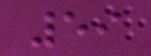59
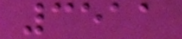3511
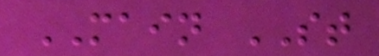MAIN ST
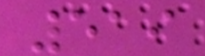519
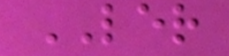LER
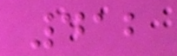412
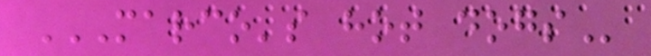MARCO'S HOT DOGS
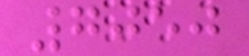7050
